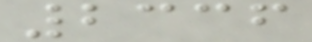2336
